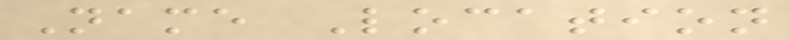Name Location
